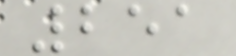251
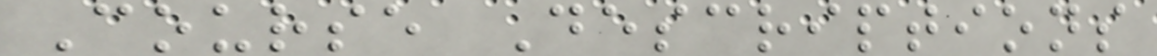Course Descriptions
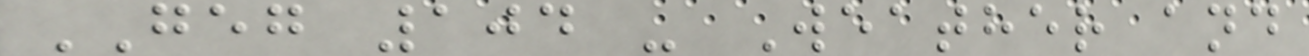GEG 104 - Weather and
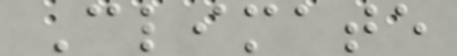Climate
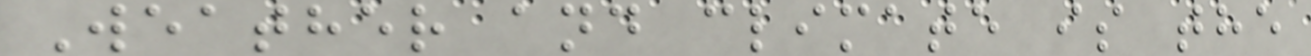Weather and climate is the
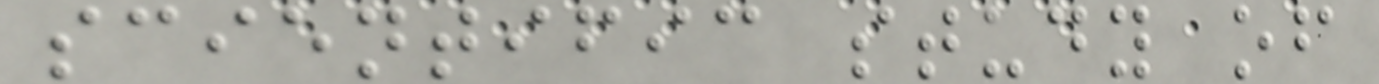scientific study of
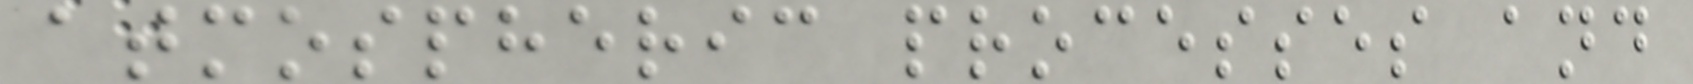atmospheric processes and
